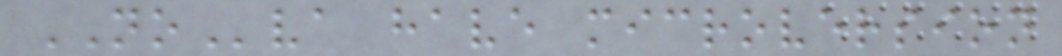NOva have microversion
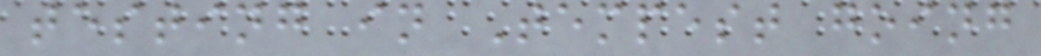testing in Tempest going
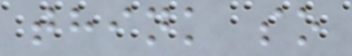think so
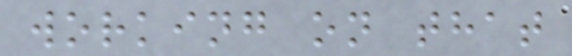working on that
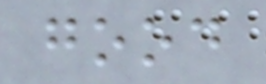good
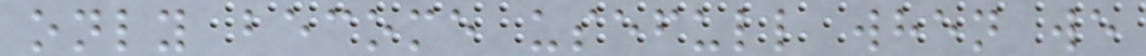only become usefull when we
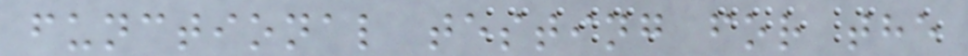functional testing for the
